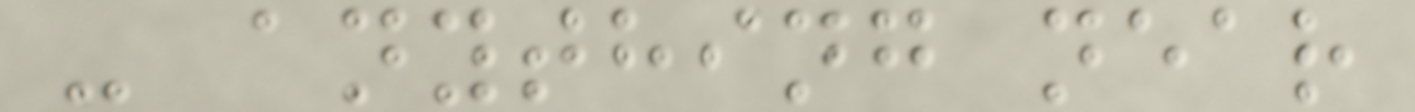- anything near
